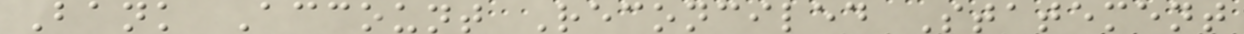Bank Account Reconciled Statement
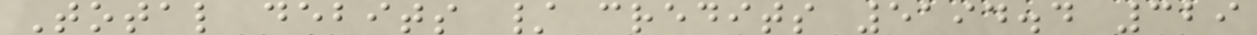Total debits / credits 5194.4 329
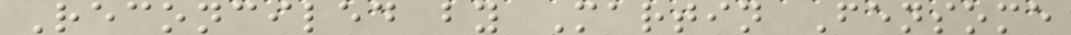Reconciled by Martin Fensome
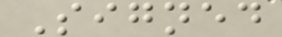Signed
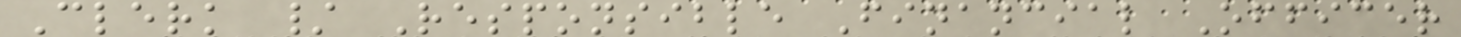Clerk / Responsible Financial Officer
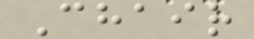Chair
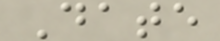Date
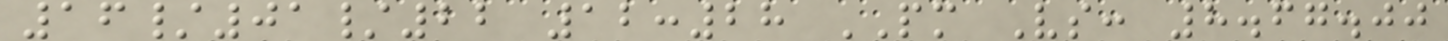16/01/22 12:28 PM Vs: 8.67.00
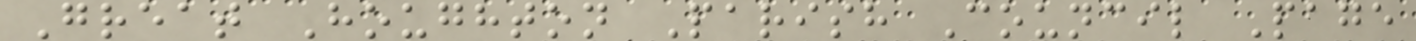Great Houghton Parish Council Page
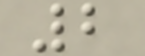2
